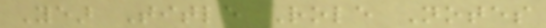Year Title Role Notes
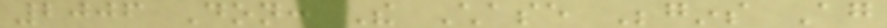2006 Don: The Chase Begins Again
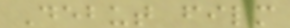Debut film
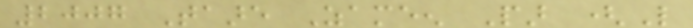2007 Taare Zameen Par (Like
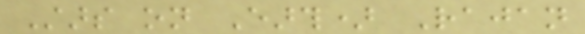Stars on Earth) Rajan
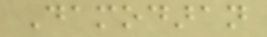Damodaran
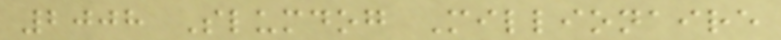2008 Slumdog Millionaire
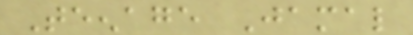Teenage Jamal
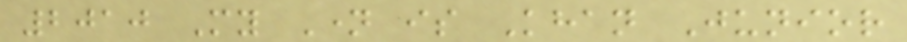2010 My Name is Khan Junior
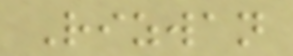Rizwan
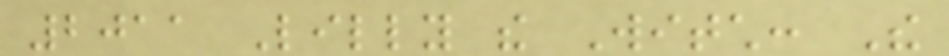2011 Lilly the Witch: The
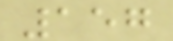157
